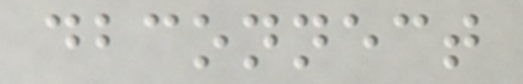dbconnect
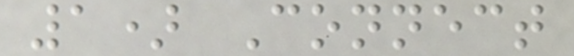1) Connect
